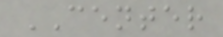CENTER
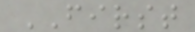FIRST
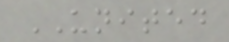UNITED
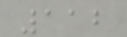112
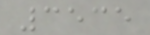3535
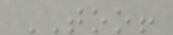TOO!
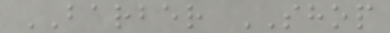BARBER SHOP
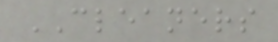CLEANERS
